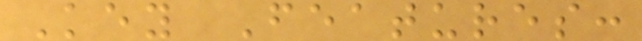Key Features:
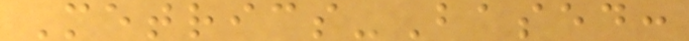Metrics-Based:
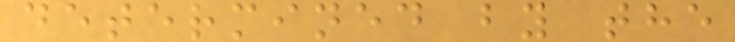determined by the
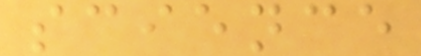science
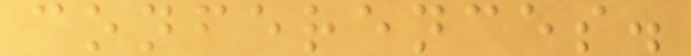conferences.
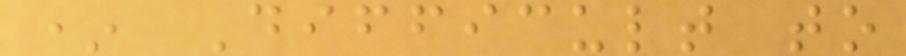* Difficult to
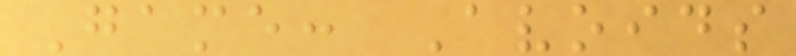Game: Avoids
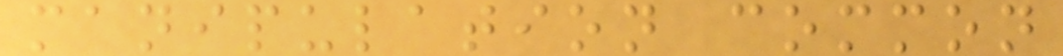manipulation common
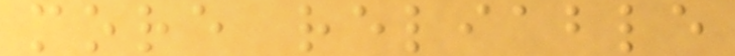more reliable
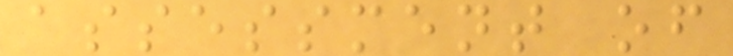assessment of
